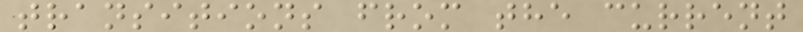transitions from the current
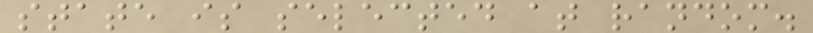state is selected at random.
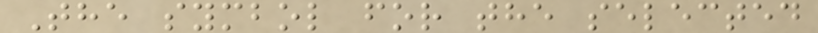The symbol for the selected
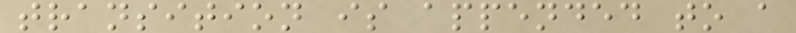transition is appended to a
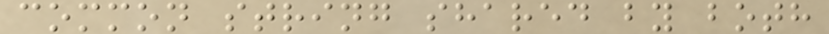common string shared by both
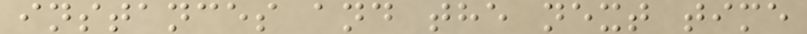instances and the next time
